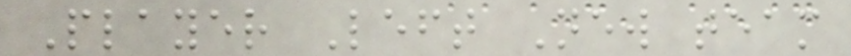Player Left New team
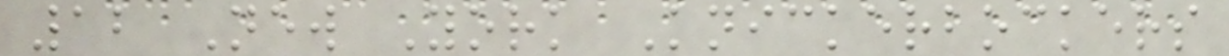12 New York Knickerbockers
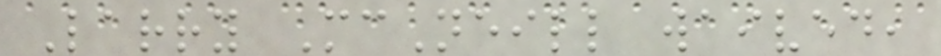Larry McNeill waived,
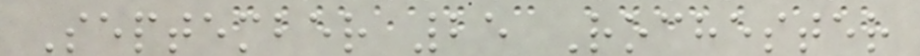September 25 Rochester
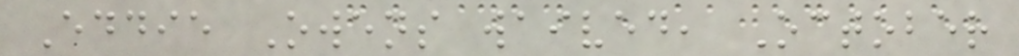Eddie Owens waived, October
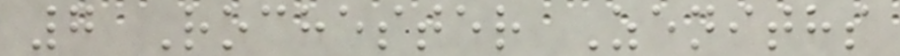7 Rochester Zeniths
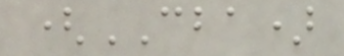(CBA)
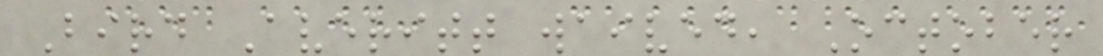Bird Averitt waived, October
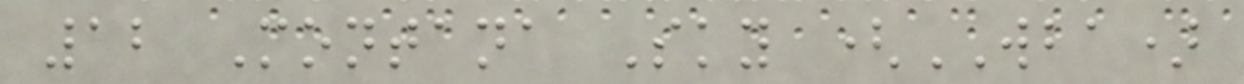12 Montana Sky (WBA)
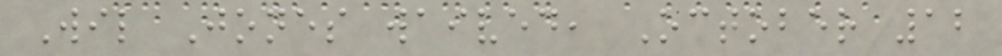Wil Jones waived, October 12
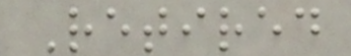Retired
